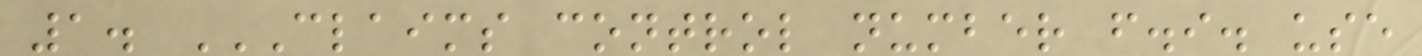1. CLAIMS CONTROL NUMBER F.I. USE
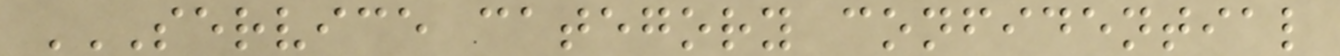SERVICE CATEGORY CONFIDENTIAL
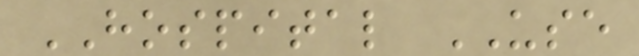HOSPITAL USE
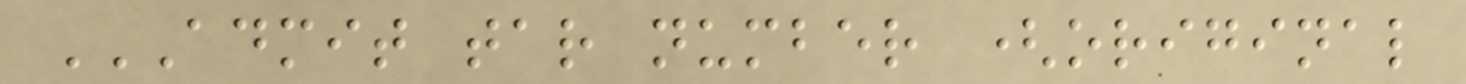ADMIT TAR NUMBER (ORIGINAL
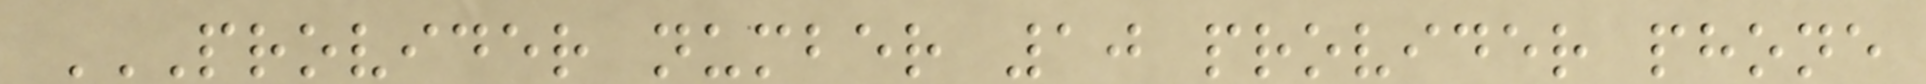PROVIDER NUMBER 10 PROVIDER PHONE
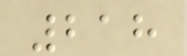218
